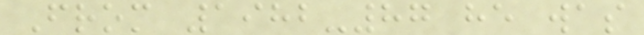From 1982-87 he was
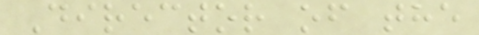Director of the
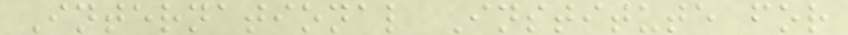International Institute for
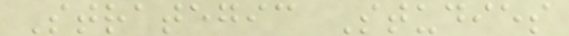Strategic Studies
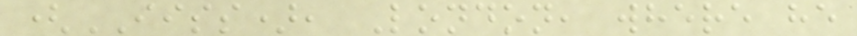(IISS), London, where he
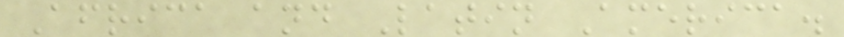Africa and Latin America.
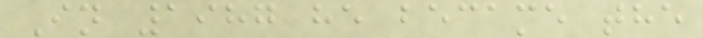In 1987 he became the
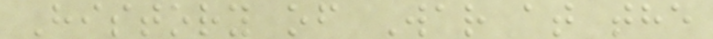History of War at the
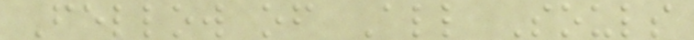Fellow of All Souls
